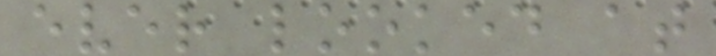ever looked at
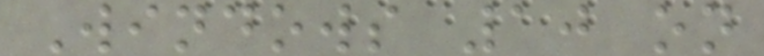Windows 10 on
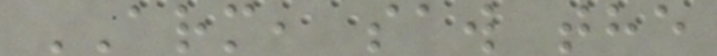ARM, saw the
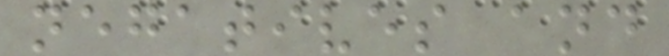negatives and
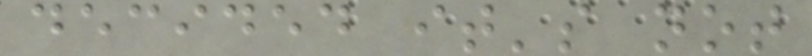decided it's not
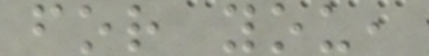for you,
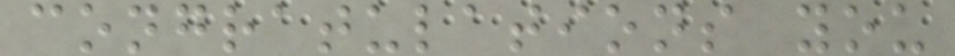congratulations you
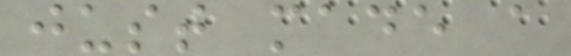just made a
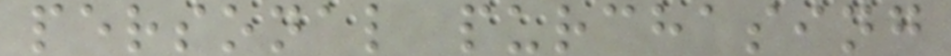personal purchasing
